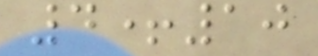4+10
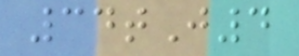34tJ4
